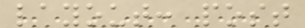layout: post
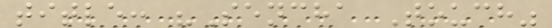title: "Sencha Touch"
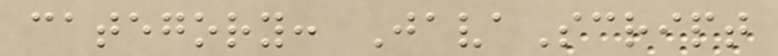category: JavaScript
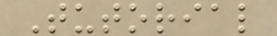Tutorial
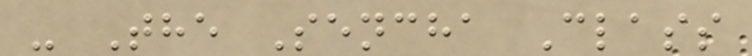- The Sencha Class
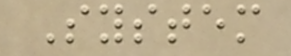System
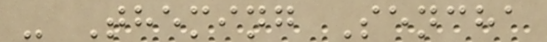- Theming Sencha
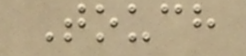Touch
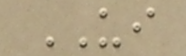UI
